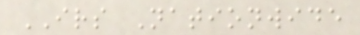IRS Nationwide
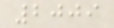2009
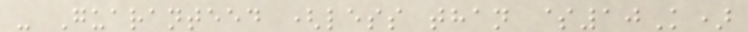- Guaranteed (less than $10K)
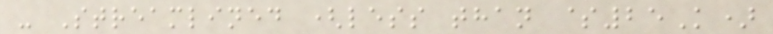- Streamlined (less than $25K)
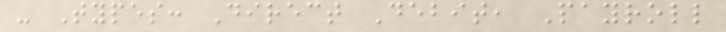- Types: Direct Debit, Payroll
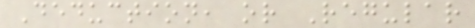Deduction, or Regular
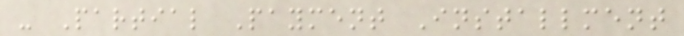- Partial Payment Installment
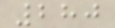280
